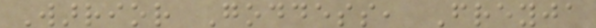Warrior Goddess, Freyja
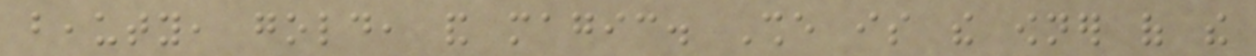beauty, gold, and magic. She is the owner of the
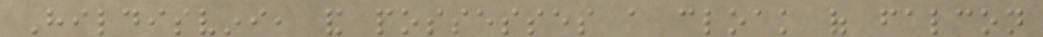Hildisvini, and possesses a cloak of falcon
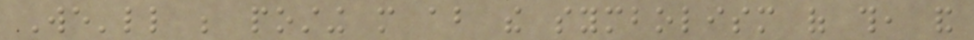We'll be posting more about the symbolism of this, and
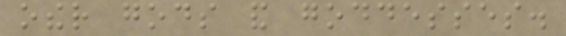other gods and goddesses.
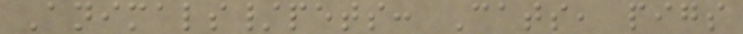Animals/pets: Cats, pigs
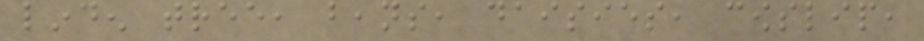linden tree, beans, daisies, cowslip,
